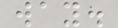way.
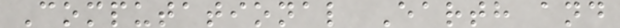Computational Earth and
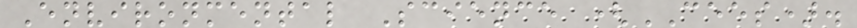Environmental Science (CEES).
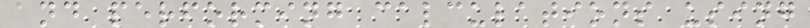and performing calculations using
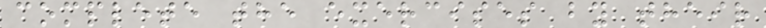complete the exercises by their
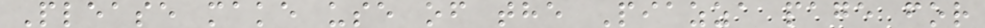Please make use of the Piazza page for
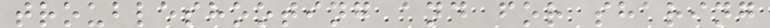troubleshooting and for sharing
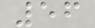56
